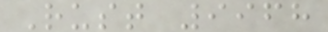Rust 9968
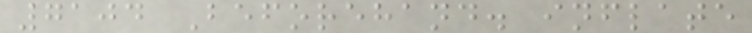7104 Beforehand. inflate
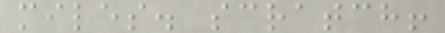miles. scratch!
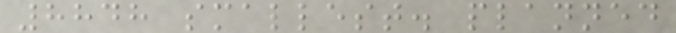8848 smallest. planned
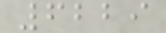6229
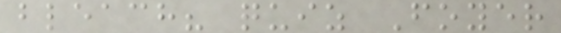bleach? quiz Foyer
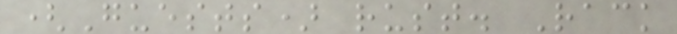(Guests) rust. Rack
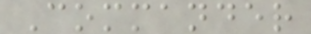Commander
